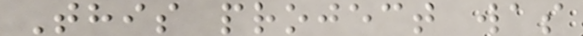This project was
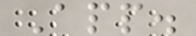App.
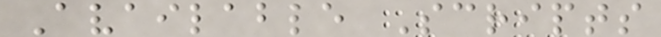Available Scripts
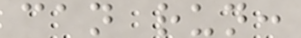can run:
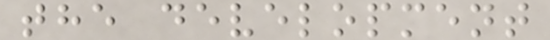the development
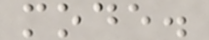mode.
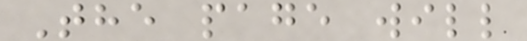The page will
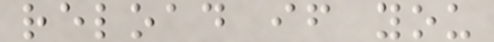reload if you
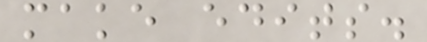make edits.
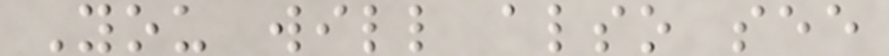You will also see
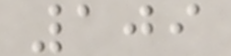109
